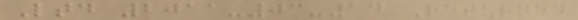Ltd 2011-03-14 Returned
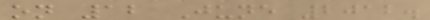on 12 June 2012.
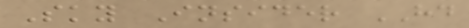Sky Insider HD
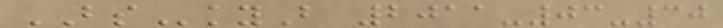BSkyB 2011-03-30
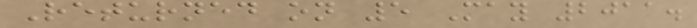Returned on 5 May 2011.
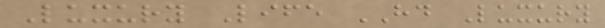Luxury Life HD Luxury
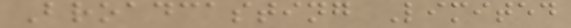Broadcasting Limited
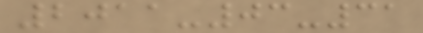2011-03-31
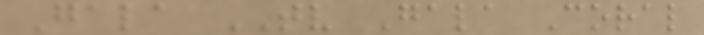Gala TV Gala Coral
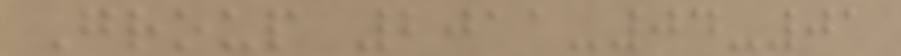Group 2011-04-01
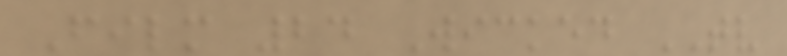Film 24 Wicked TV
